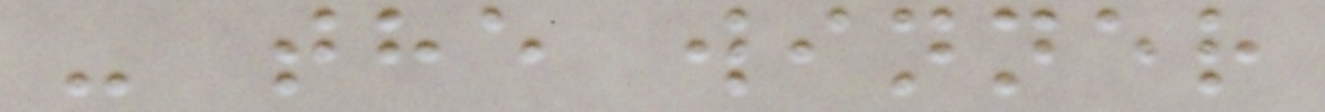- the winner
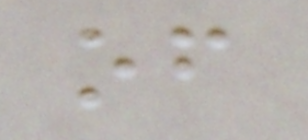of
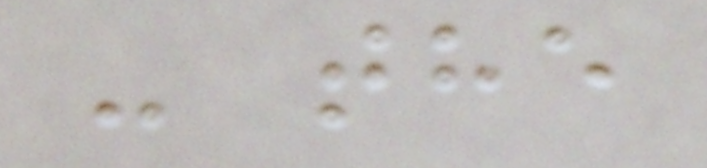- the
